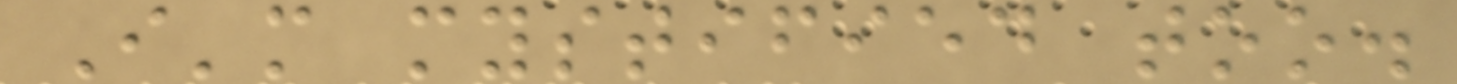I'm mystified too.
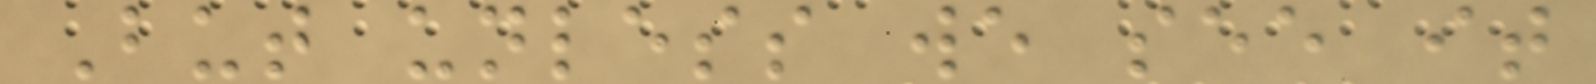But unless we see it
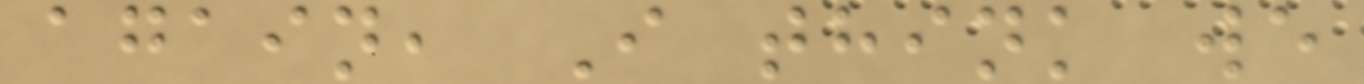again, I think we
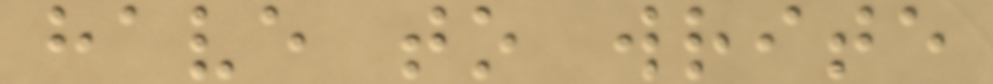have to write
